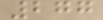277
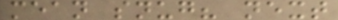mean snug? next
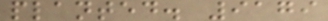planted. 9179
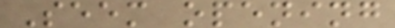Seem opening
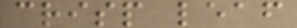crisp leaf
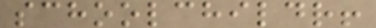schoolchildr!
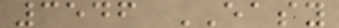3546 EASY
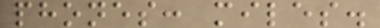phones: miles.
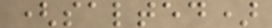(salted)
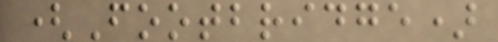(Footbridge)
